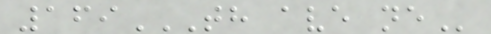169TH AVE NE
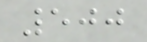500
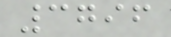3796
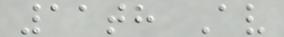11th Av
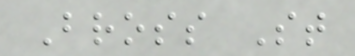Bross St
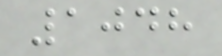1048
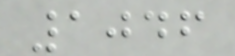1046
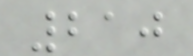210
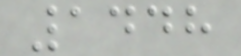1448
